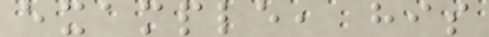example, his
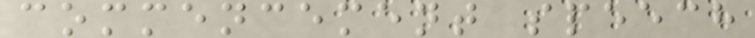commencement speech
